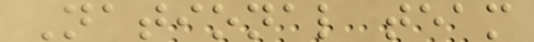National team
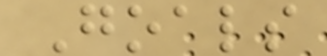Goals
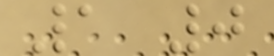1 0
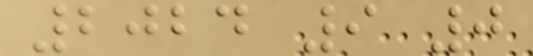2024 9 0
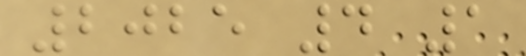2025 4 1
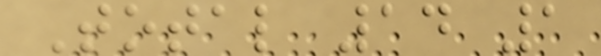Total 14 1
